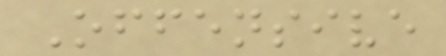Offensive
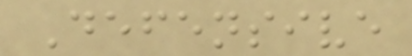Defensive
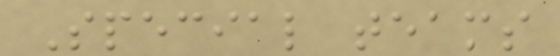Special teams
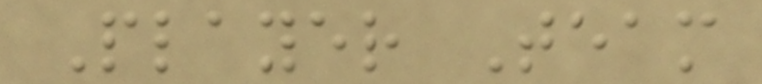Player Team
